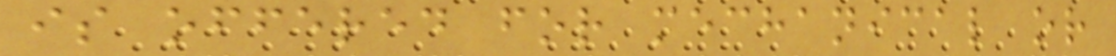is offered for mechanical or
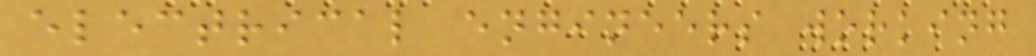electrical engineers working
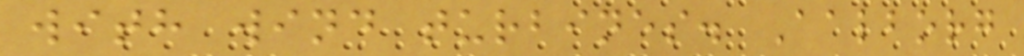with wind turbines. Aalborg
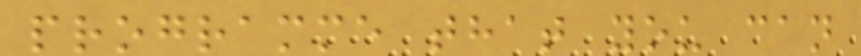programme that you can
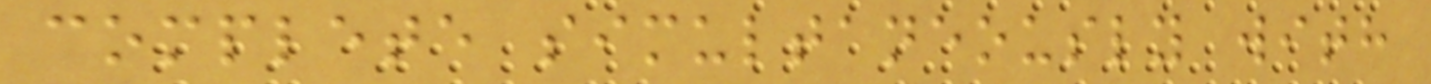complete simultaneously with
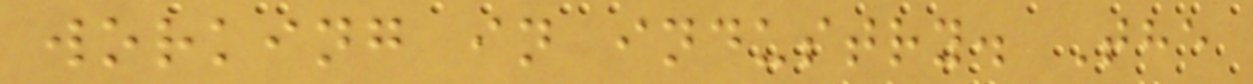working in industry. The
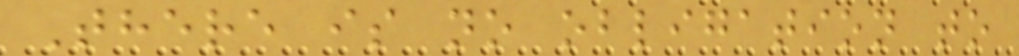There is no obligation to
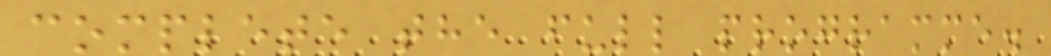complete the full programme.
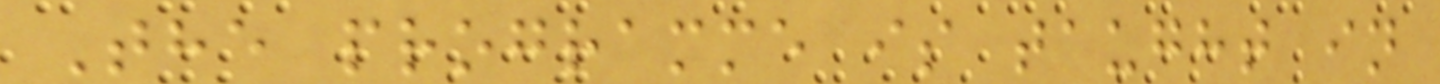The programme is taught in
